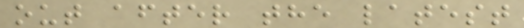out after the latest
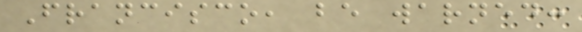Francisco, be warned:
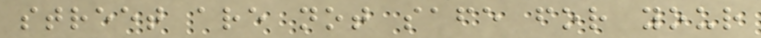street are not safe for your
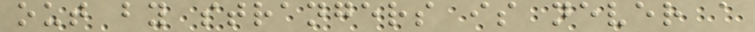out by strangers is never a
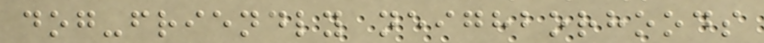dog-friendly neighborhoods
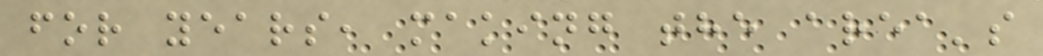for years, making the area's
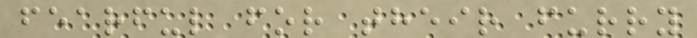fearful for their furry
